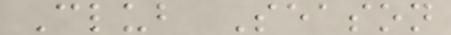Club Season
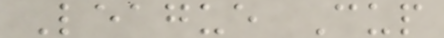League Cup
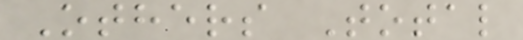Others Total
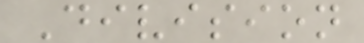Division
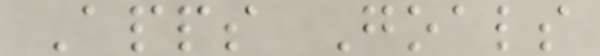Apps Goals
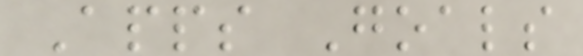Apps Goals
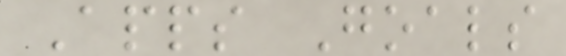Apps Goals
